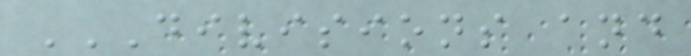DIVISIONS AND
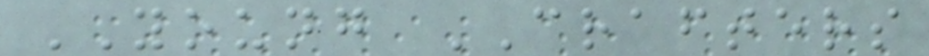YOUNG CRAFTERS
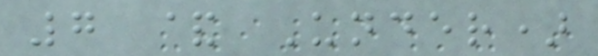7 & Under)
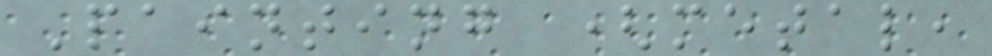Painting (metal,
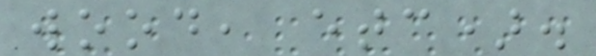wood, etc).
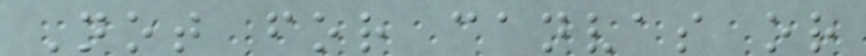Not for canvas or
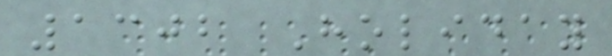1302 Holiday
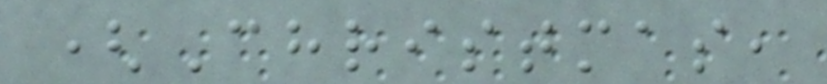(Christmas,
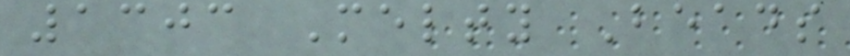1303 Melty Beads
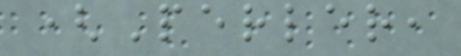(Perler,
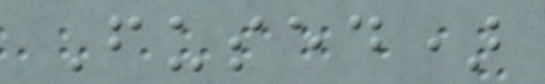Fused)
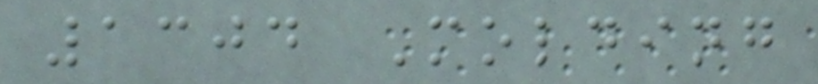1304 Molding
